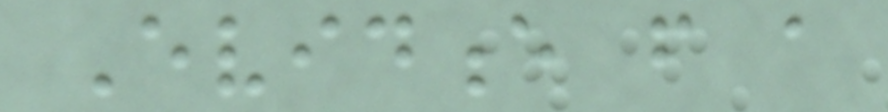Evidence from a
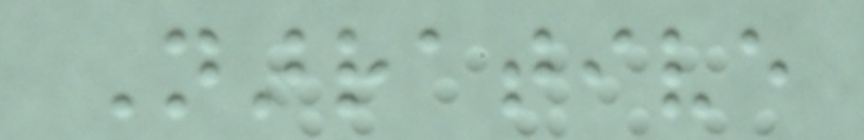Narrative
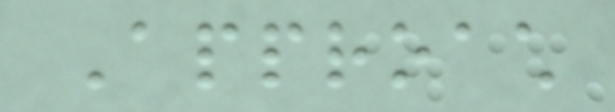Approach
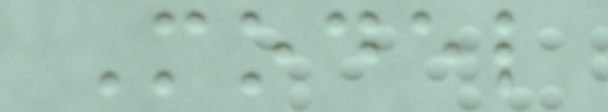Model
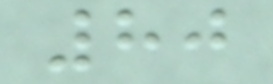80
